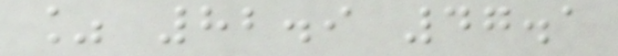% 82.9 47.1
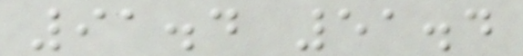91.4 51.4
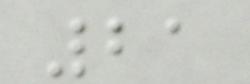21
